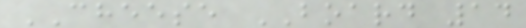CHEESE BOARD 14
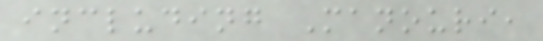including Manouri,
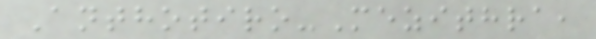Anthotiro-Mezithra,
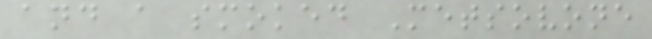and a smoked Metsovone
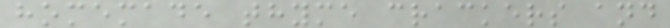homemade thyme crackers and
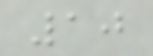10
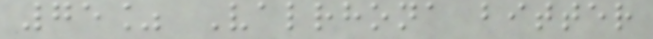75% Valrhona bitter
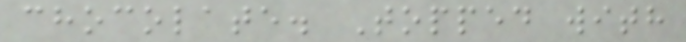chocolate. Topped with
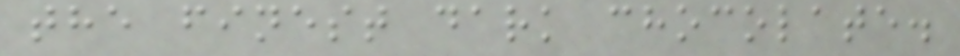the finest dark chocolate.
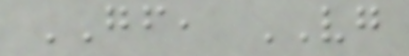GF, VG
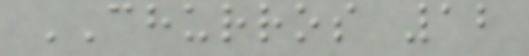CHURROS 12
